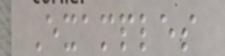Examples
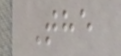The
